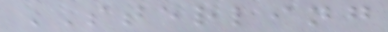STERLING
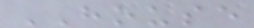HOUSE
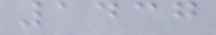1437
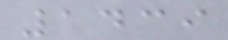1439
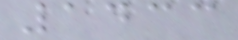1433
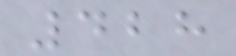428
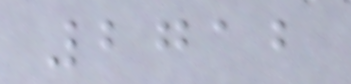2712
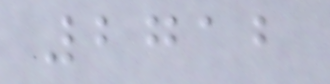2712
